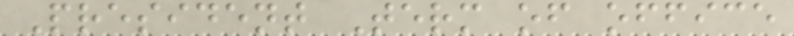President Term of office
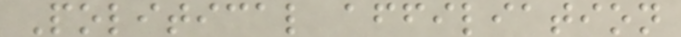Political affiliation
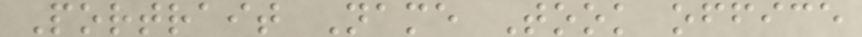Portrait Name Took office
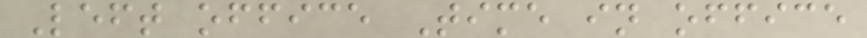Left office Time in office
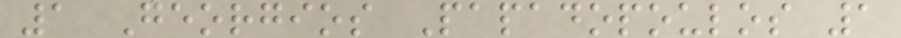1 Georgios Papadopoulos 1
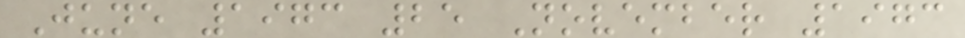June 1973 25 November 1973
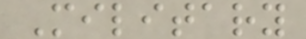Military
